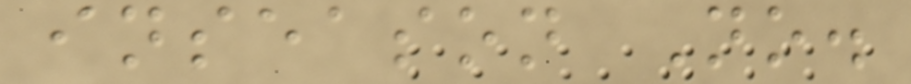inseason No.
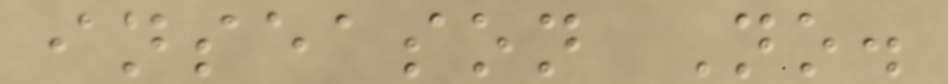inseason No.
